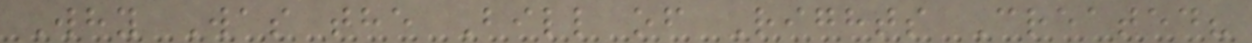Why Was the Bill of Rights Created?
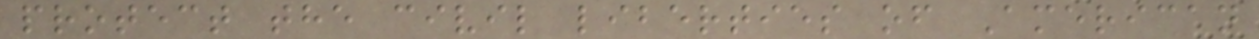protect the civil liberties of American
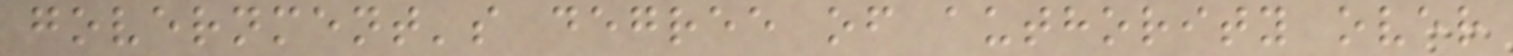government's degree of authority over
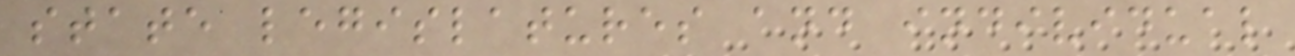state legislatures and individual
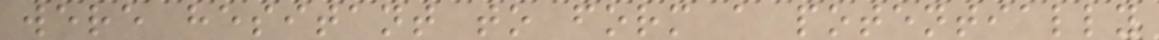were hesitant to form a potentially
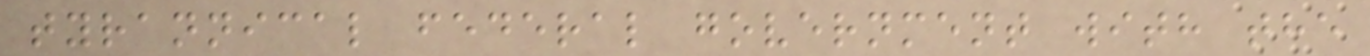tyrannical federal government with the
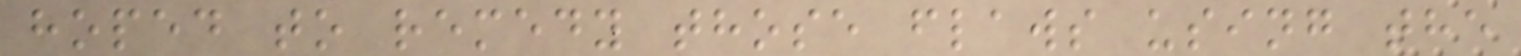hoped to remedy those flaws using the
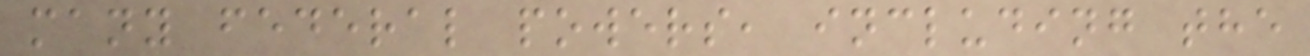many federal powers, including the
